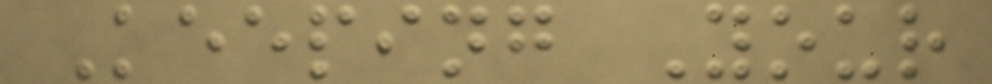Keeping Your
